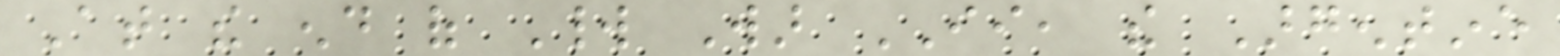At the end of World War II, the Argentine
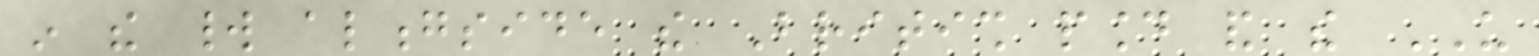in the world alongside the British pound and the US
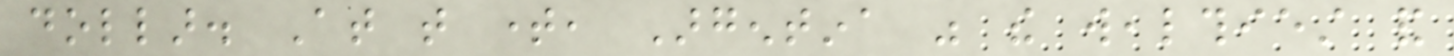dollar. At that time, Argentina was the wealthiest and
